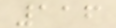116
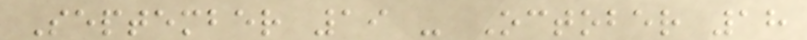September 19 - October 18
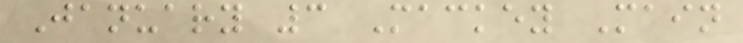January 3 Mackey Main
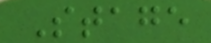Stage
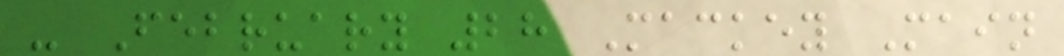- February 28 Mackey Main
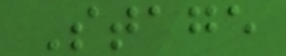Stage
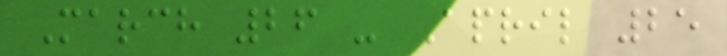March 26 - April 25
